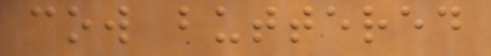cow buttered
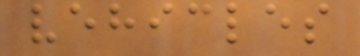vehicles
